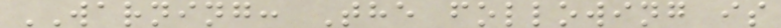WARNING: The following is
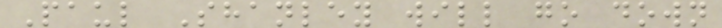Paul Shanley will go down
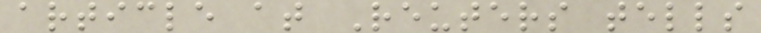article at Reuters tells
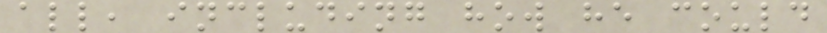all, including how he could
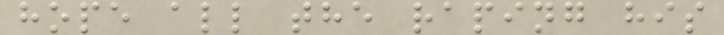hope all the raping his
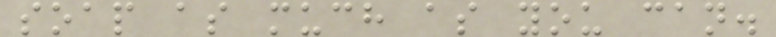soap as much as you can.
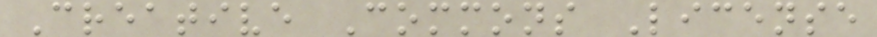Creative Commons License
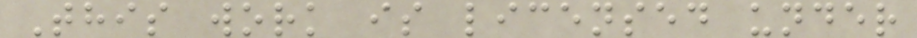This work is licensed under
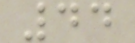44
